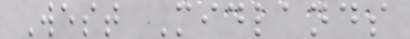West Midlands
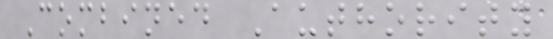Combined Authority
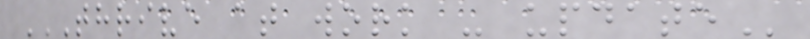THRIVE AT WORK - UPDATE
